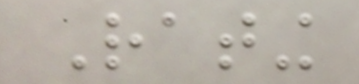Rating
